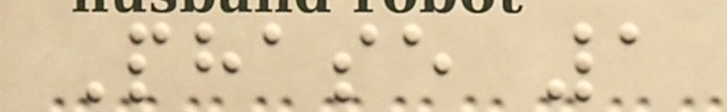Phase 1
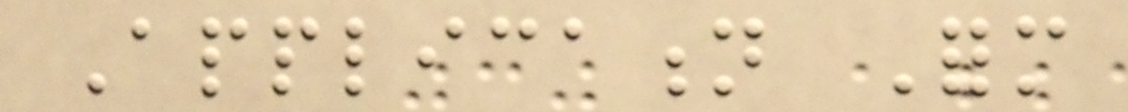Application Form
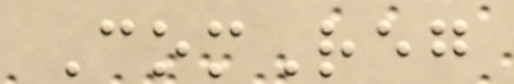ComReg
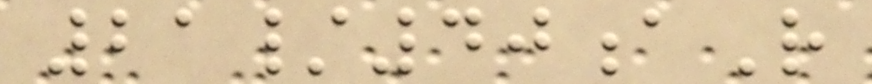21/40aR
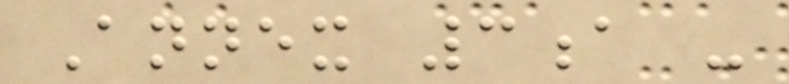Annex 3a -
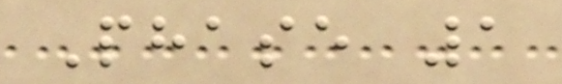Phase 1
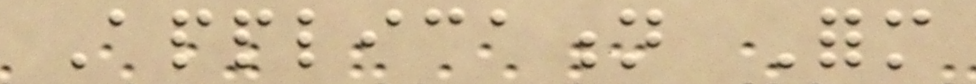Application Form
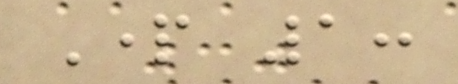Part 1:
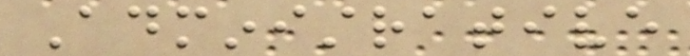Administrative
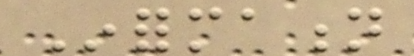Information
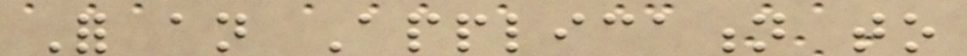For an Application to
